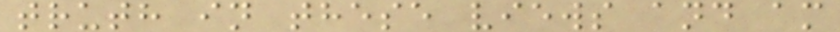truth in these views and am
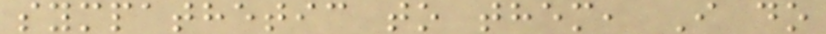sympathetic to them, I do
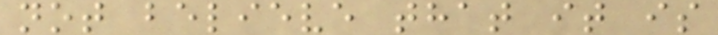not believe that it is
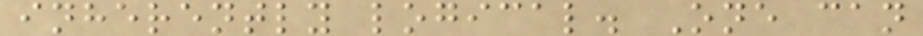inherently logical. One can
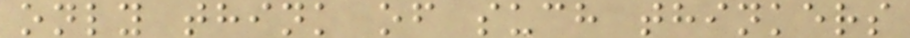only think of such thinkers
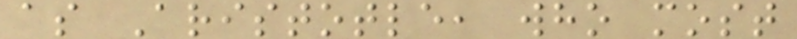as Aristotle, who most
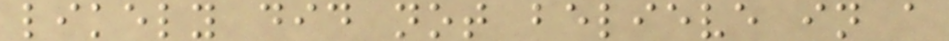likely did not believe in a
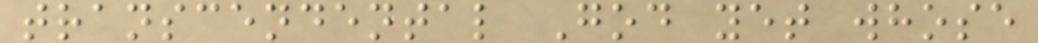transcendental God yet whose
